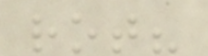rot?
